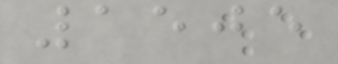1505
